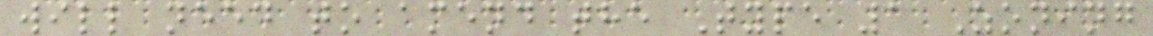will need to amend the Type 1 Zoning
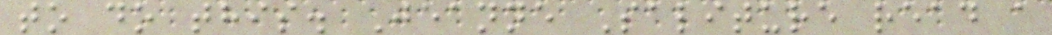to do this. Jeanne Saliture read a
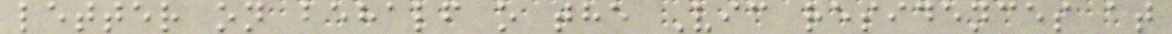letter on behalf o the Vic residences at
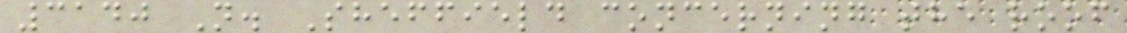3140 N. Sheffield concerning the roof
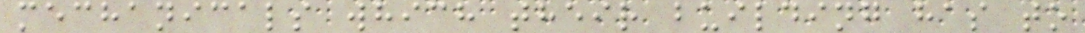mechanicals which their building has to
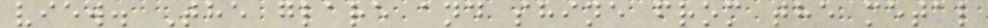view. The glare and shine from the metal
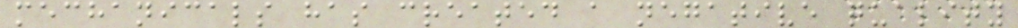mechanicals has created a negative quality
